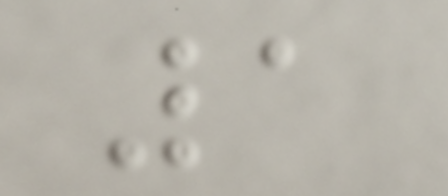1
